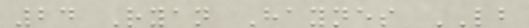24 Ryan Haynes LB
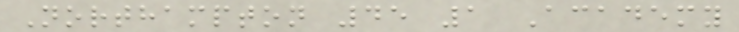Northampton 45 1 Academy
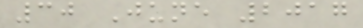30 June 2017
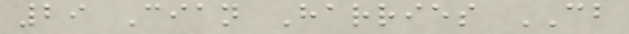29 Cian Harries CB
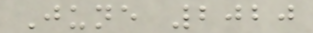June 2020
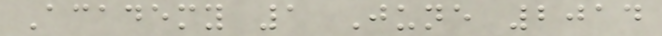Academy 1 June 2014
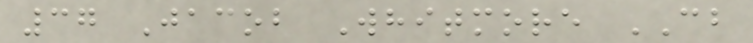37 Jacob Whitmore CB
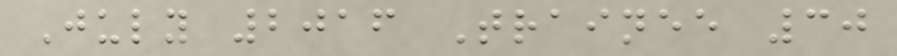July 2016 Trainee 30
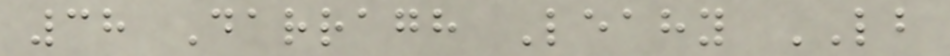38 Darragh Leahy LB
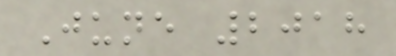June 2018
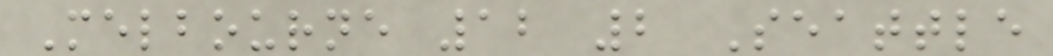Melbourne 12 2 Seattle
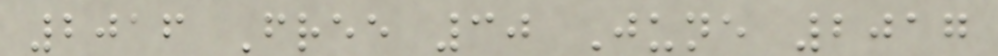2016 Free 30 June 2017
